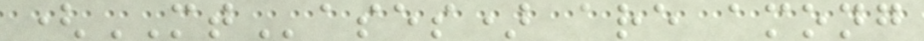(MTases) are among
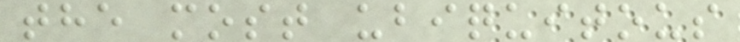the most ubiquitous
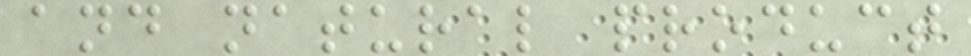and natural product
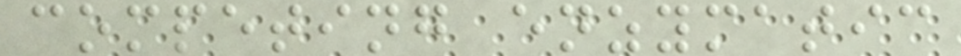competing enzymatic
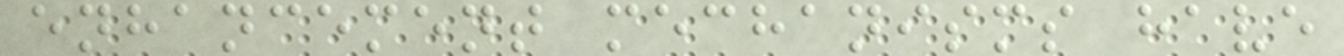enhancement mechanisms have
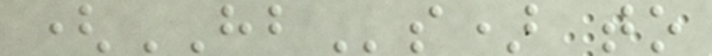(HBs) to
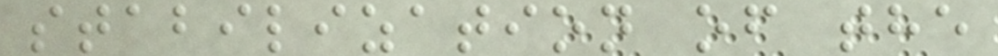stabilization of the
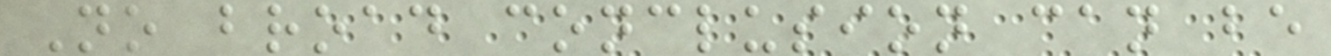No broad conclusion can be
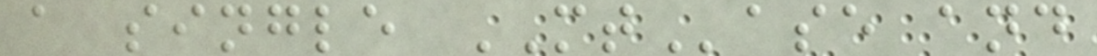a single MTase and
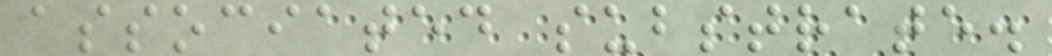associated substrate.
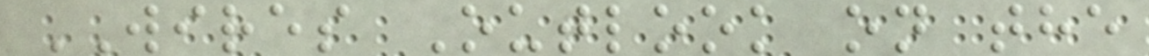WIRES Outlook on the
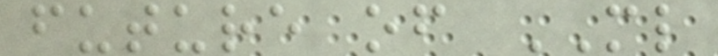future of ML
